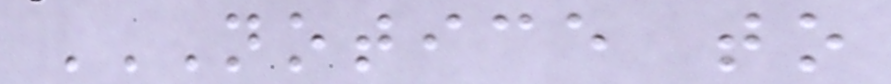NOTICE TO
